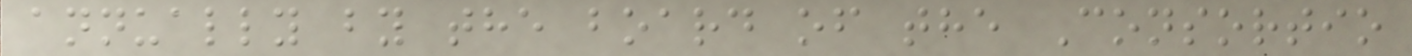annually by the board of the Consortio
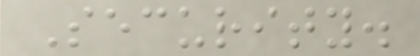Security.
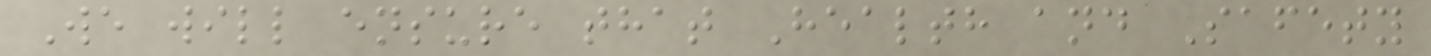We will ensure that Health and Safety
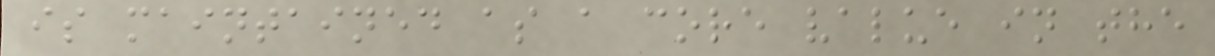is maintained as a core value in the
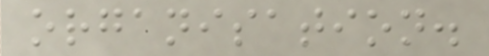organisation.
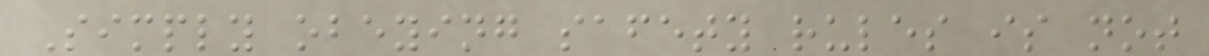Simply obeying safety rules is not
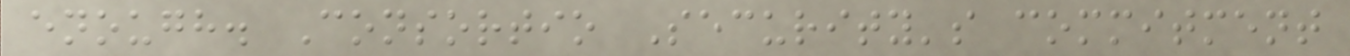enough. Consortio Security's commitment
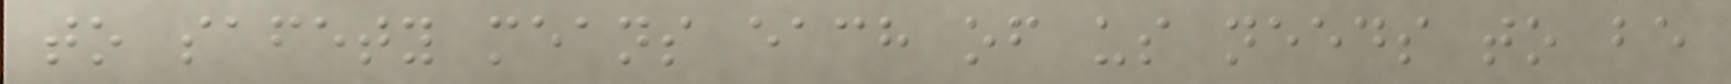to safety means each of us needs to be
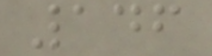146
